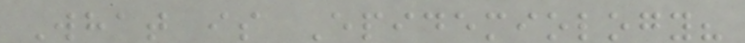What is Epidemiology?
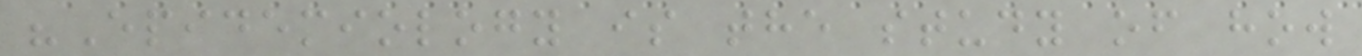"Epidemiology is the study of how
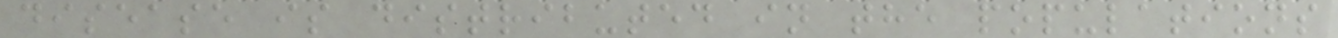disease is distributed in the populations
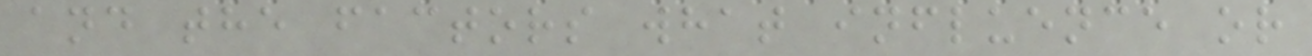and the factors what influence or
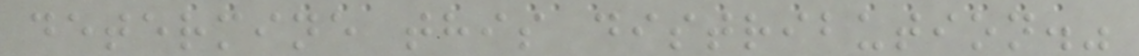determine this distribution."
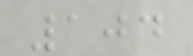104
